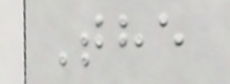The
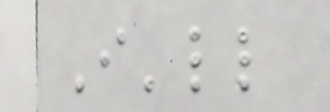I'll
